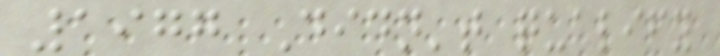1977 Didn't qualify
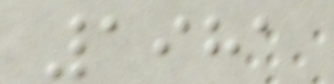1981
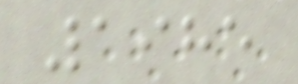1985
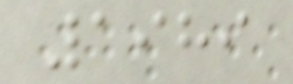1989
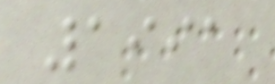1991
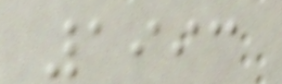1993
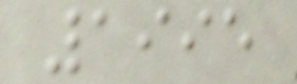1995
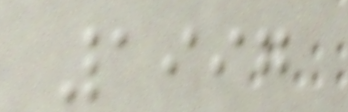1997
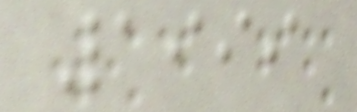1999
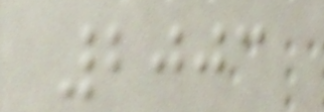2003
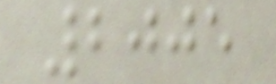2005
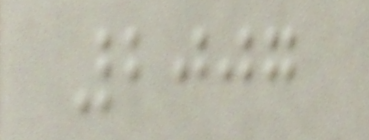2007
